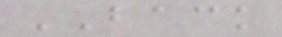BACK
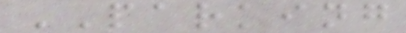PARKING
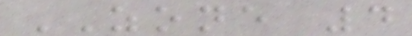ZONE 4
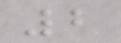2
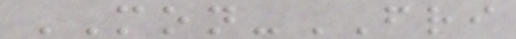MON-FRI
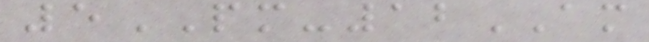5PM-12AM
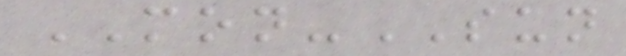MON-SUN
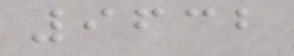9632
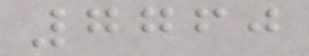7760
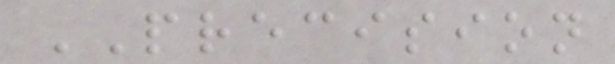PRECISION
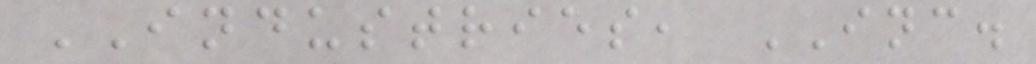INDUSTRIES, INC.
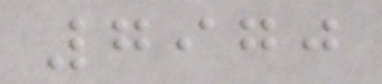7970
